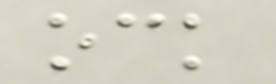ock
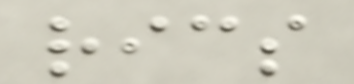rics
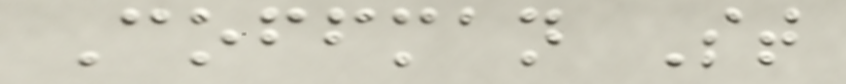Coffman St
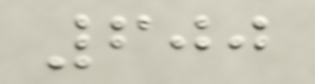600
